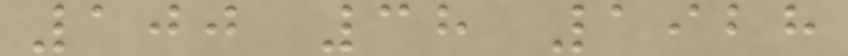100 38 1928
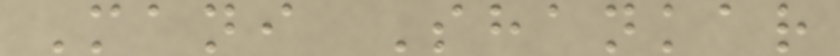Mani Shankar
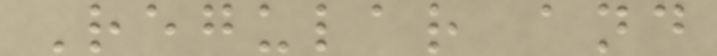Regular and
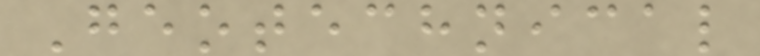Geotechnical
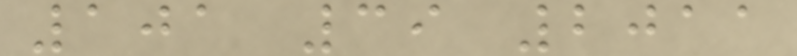101 39 2011
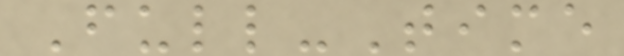Full-Time
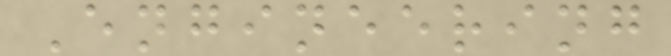Engineering
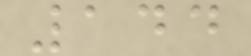144
